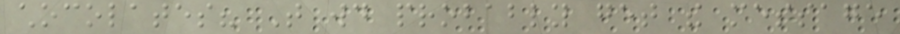chocolates? That would probably get the message
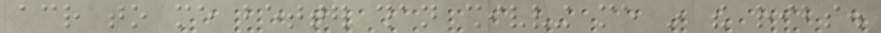across to me better than shivving me in the ribs.
